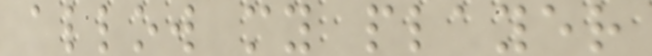allow my player
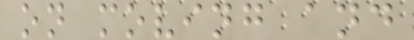on moving and
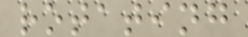rotating
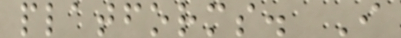platforms. I
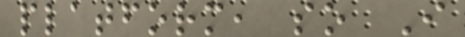platform, so I
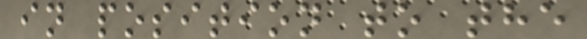in position to the
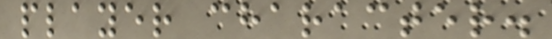player character.
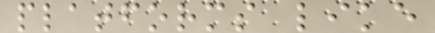platforms like
